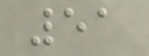51
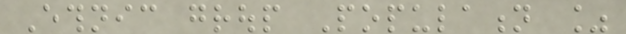Ethnic group Population %
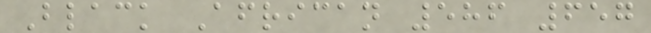Black African 586 657
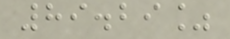89.29%
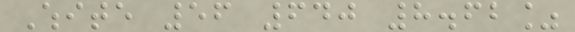White 56 640 8.62%
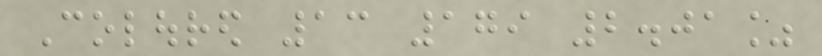Coloured 13 179 2.01%
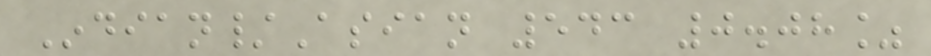Indian/Asian 543 0.08%
